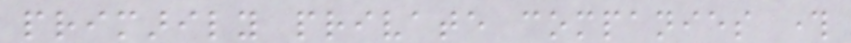primarily private companies through
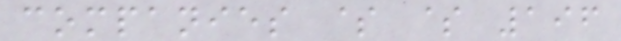companies $ $ 196
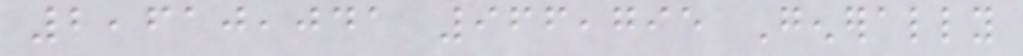2,610,041 966,795 Generally
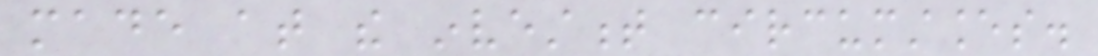made at the investment circumstances.
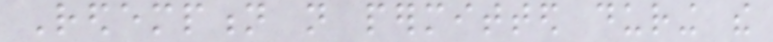Redemption not permitted during the
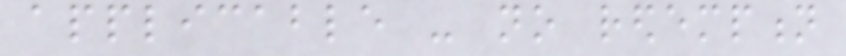applicable - no redemption
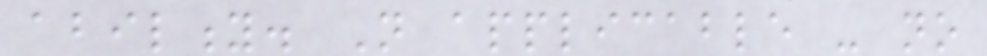ability. Not applicable - no
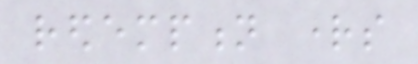redemption rights
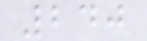240
